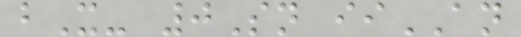bX- 0Sn iiAN
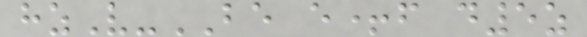hzV-BE e+f d5z
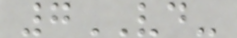7VD-
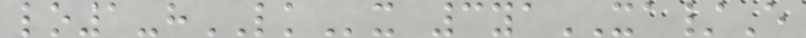lo1-hLKx 3yaXA/E
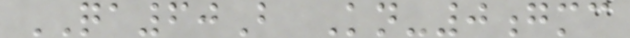QA60B Kn-0gmc
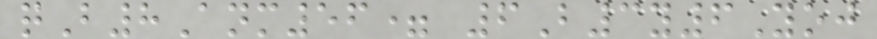qB8Anm56= 6B3y6Yoj
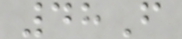48F
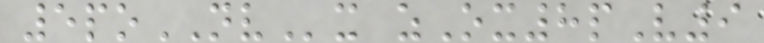5poNVx zOx8pV9
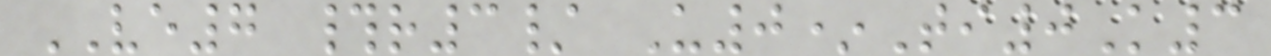VE7 #r3/ U0*Ti0K3
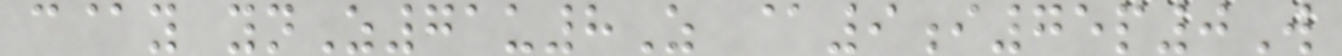c@y ynZ71u8Z @9i75p0W
